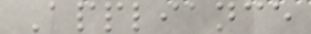Appliance
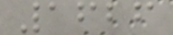1626
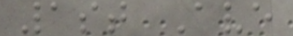1st Ave
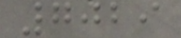7029
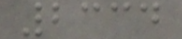2334
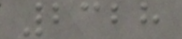2328
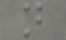n
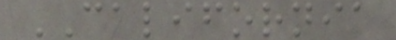CALIFORNIA
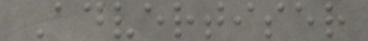Advertiser
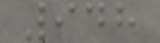948
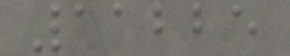11225
